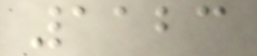1123
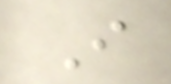I
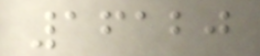16120
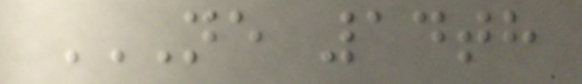NE 14TH
